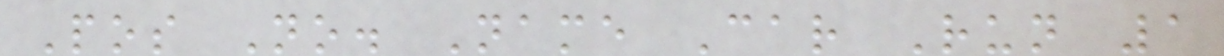Pos No. Name Car Run 1
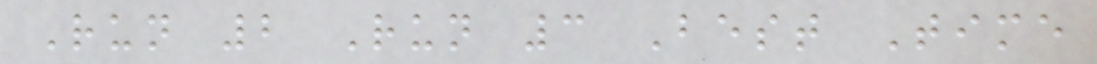Run 2 Run 3 Best Time
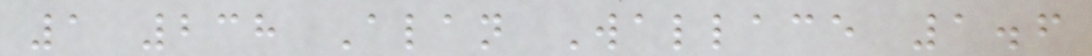1 238 Alan Wallace 1.6
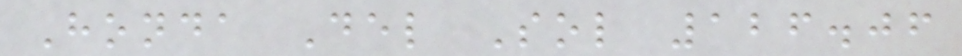Honda Del Sol 126.06
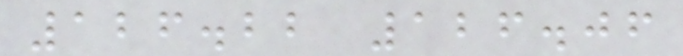126.22 126.06
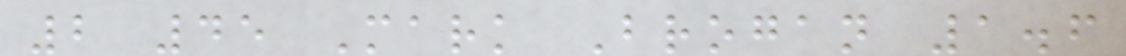2 45 Mark Brogan 1.6
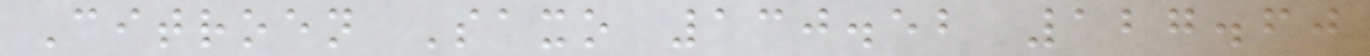Citroen Saxo 130.52 127.60
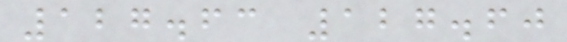127.63 127.60
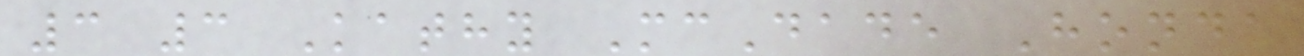3 3 Kathy McDade Honda
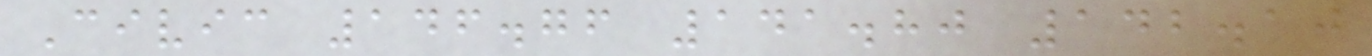Civic 146.76 141.80 142.10
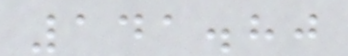141.80
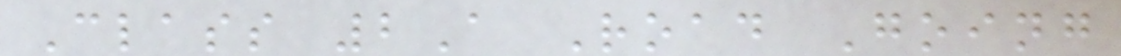Class 2A Road Going
